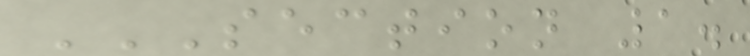SECTION 1.
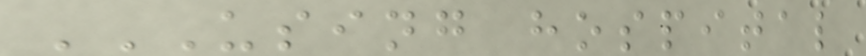USING HOSPITAL
